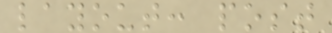layout: post
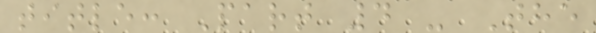title: Part 4 - The
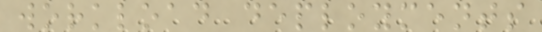workload deployments
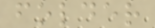folder
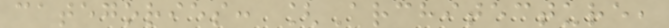categories: [Architecture,
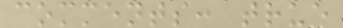comments: true
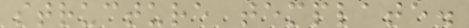structure template.
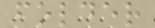folder
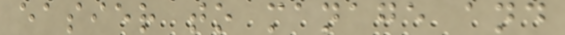easier to manage and
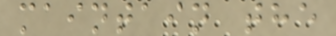maintain the
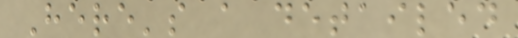Here's a detailed
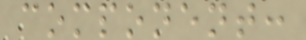component:
